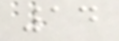14
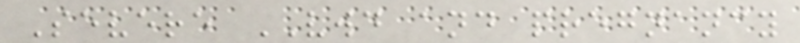Severe VWD and pregnancy
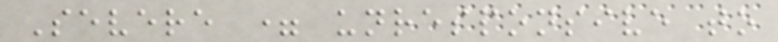Severe = unresponsive to
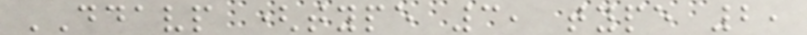DDAVP (type 3, type 2,
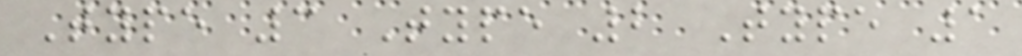Type 3 Type 2 Type 1
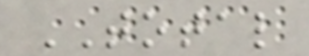TOTAL
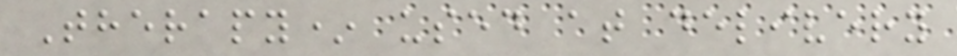Therapy* used at delivery
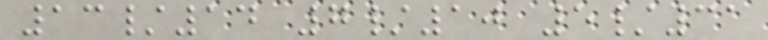13/14 7/10 5/31
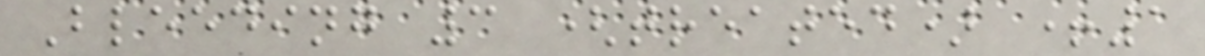Bleeding 3 (treated) +1
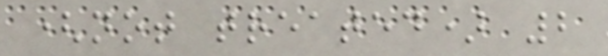(not treated) 2
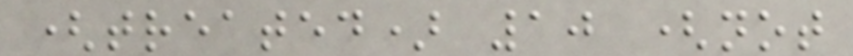(treated) 10 (not
